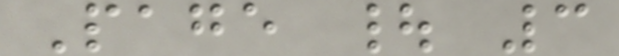Page | 3
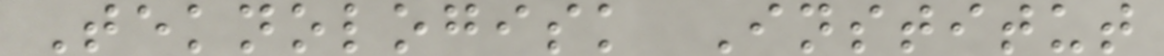Teknologisk Institut
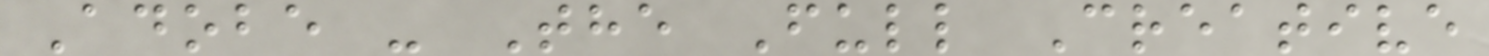Adobe - The Full Creative
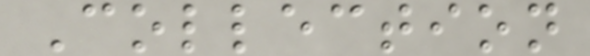Collection
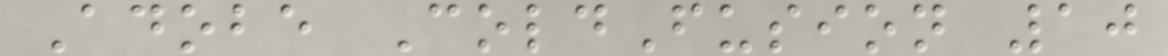Adobe ColdFusion 10
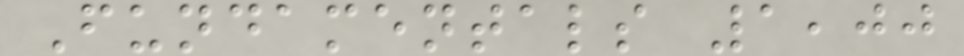Fundamentals 1,00
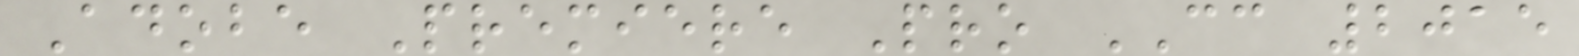Adobe Premiere Pro CC 2015
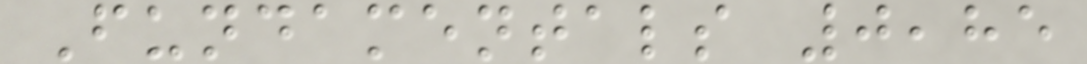Fundamentals 0,85
